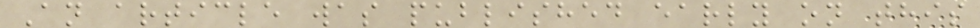An article was published early on this
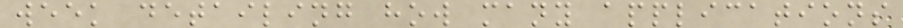week detailing how many applications
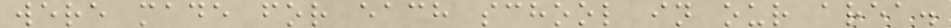were made for each school in our area.
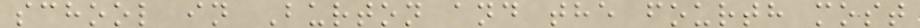school in Burton and the fourth most
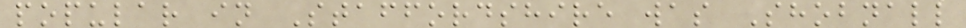popular in Staffordshire was Shobnall
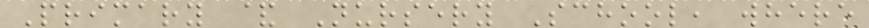Primary & Nursery School, where
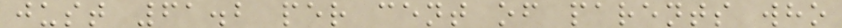just 61.2 per cent of parents who
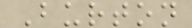Burton
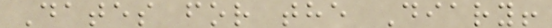Dates for the Diary!
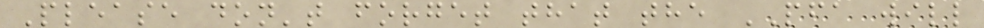Please don't forget that the PFA will
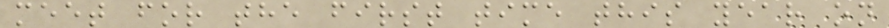meet for the first time this year on
